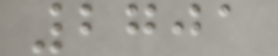2701
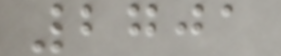2701
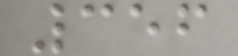356
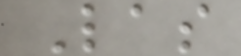Las
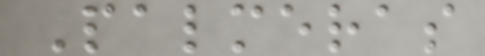Palmeras
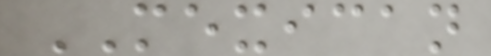MEXICAN
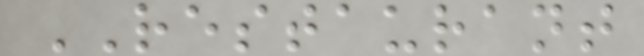RESTAURANT
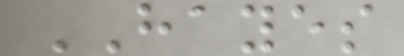HAYES
